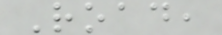Road,
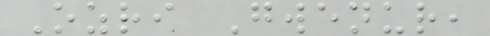Ozri Gwenur,
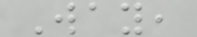Way,
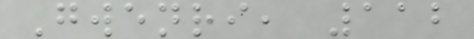Gwenri, 112
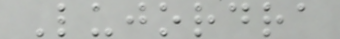Lujordra
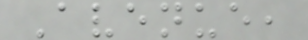Avenue,
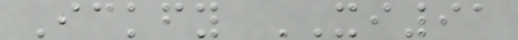Ickfy XI91
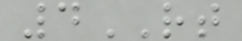4RT
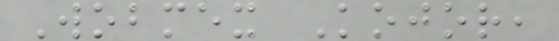Wobmex Kojor,
